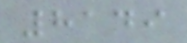8149
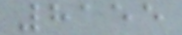8155
